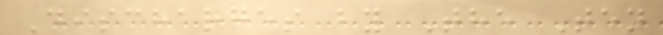Discharges by The Ten
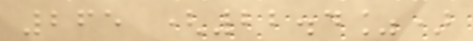265 (22.4%)
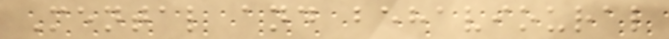Mental and behavioural
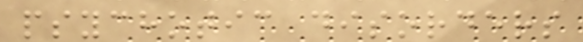psychotic disorders
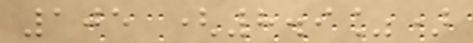105 (8.9%)
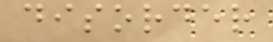disorder
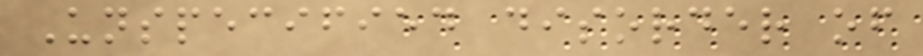Unspecified disorder of
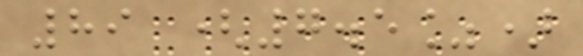89 (7.5%)
